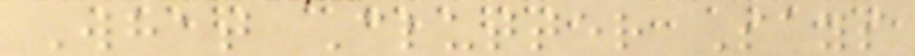What Clutter Says
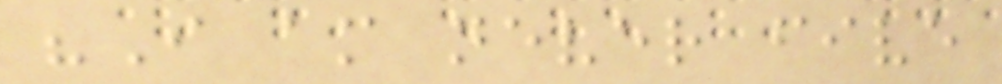"I am never five
